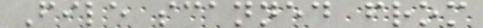File scanned from
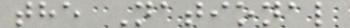the National
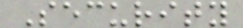Security
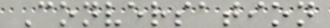Conversation
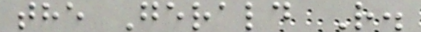the Gerald R.
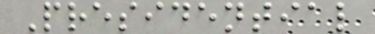Presidential
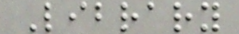Library
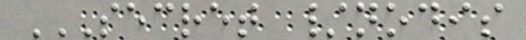SECRET /NODIS
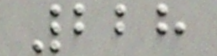228
